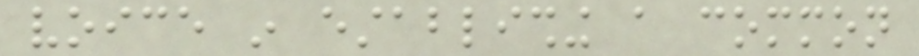voice in establishing a common
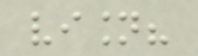vision?
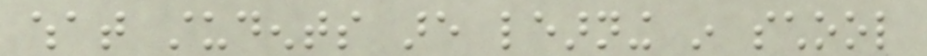what students are learning in school
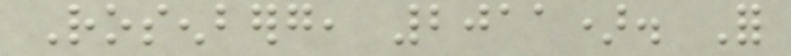Rosenberg, 2011). For
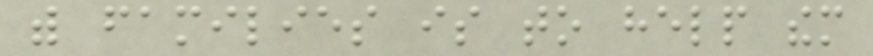with families is to help them
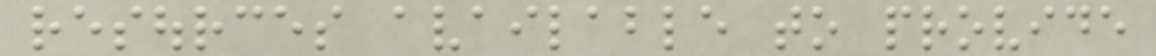resources available to provide
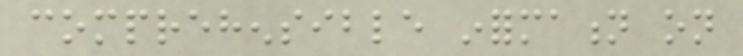comprehensible information on
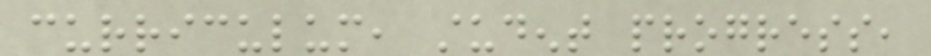curriculum, student progress,
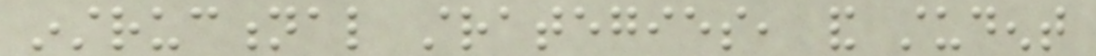instructional strategies, and student
